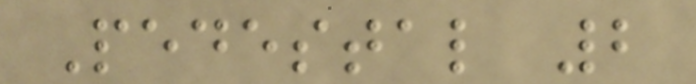Pedestal 2
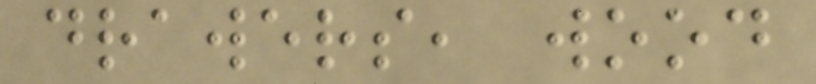drawers, wood
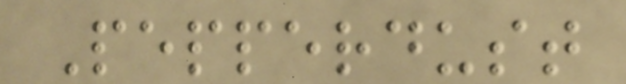Pepperdust
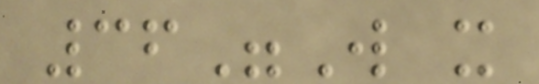36"W x
